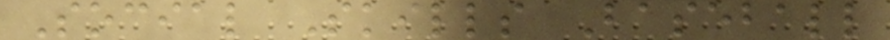Social Skills Baseball
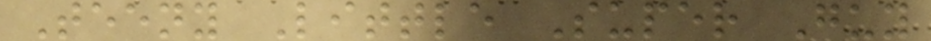Teeny Little Super Guy
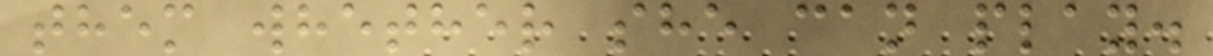them whether she can play.
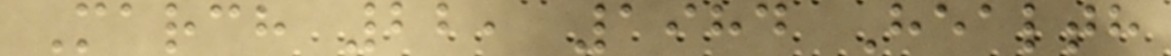March 22, 1984 Health
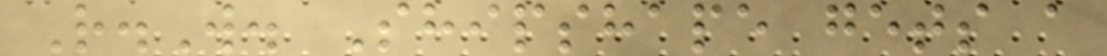R.W. Shipshape gets a
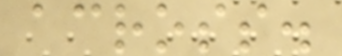across.
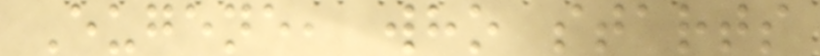Eugene, who starts
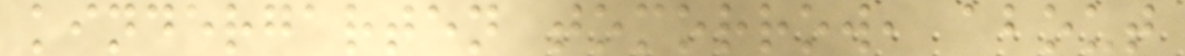kindergarten tomorrow, about
